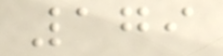179
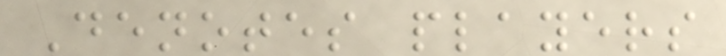Denotes players
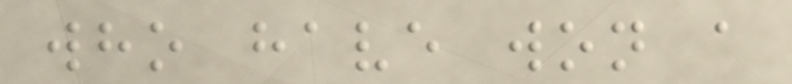who have won a
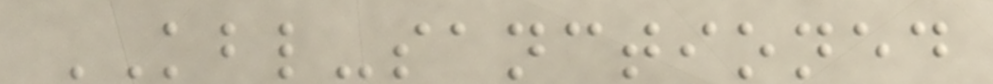KBL-sanctioned
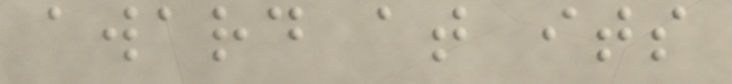award at its
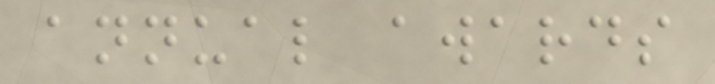annual awards
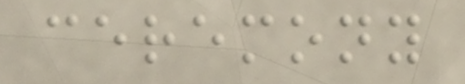ceremony
